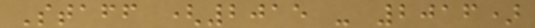Staff (2015 - 2016)
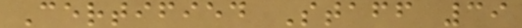Certified Staff 39
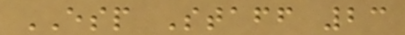ESP Staff 23
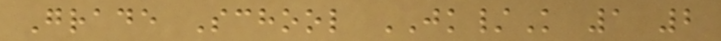Grade School JK/K 1 2
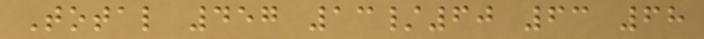Total 457 13/60 63 68
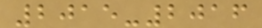2015-2016
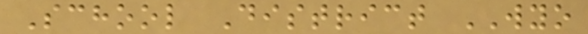School District WYO
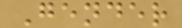Gender
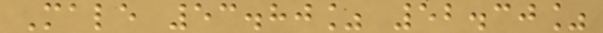Male 53.80% 52.30%
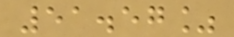51.57%
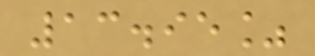13.95%
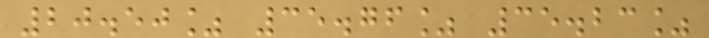20.50% 35.76% 35.23%
